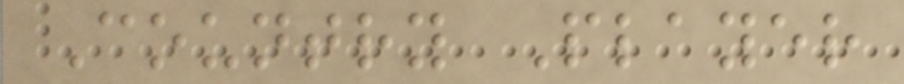Country Player
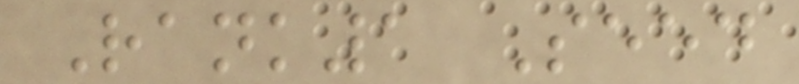Rank1 Seed
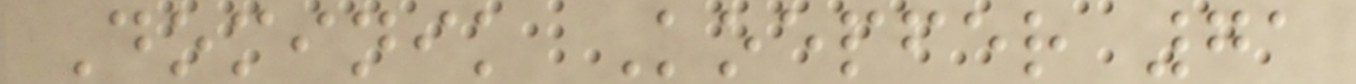Dominik Koepfer 71
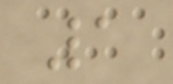1
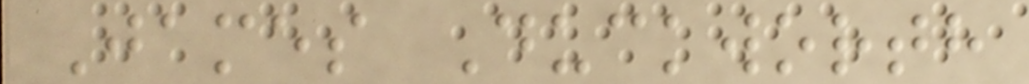James Duckworth
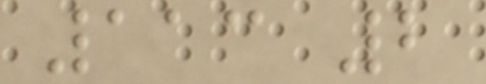113 2
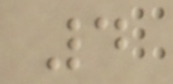4
